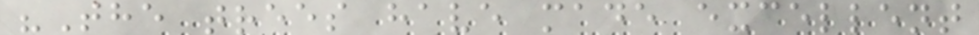"The trees have made excellent
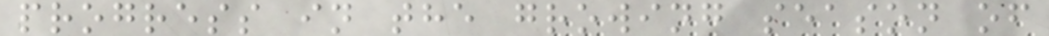progress in the growing season of
